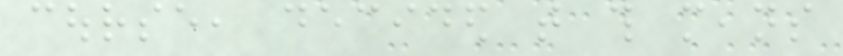course, decided that this means
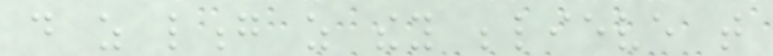do as long as they believe that
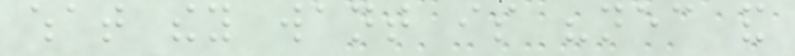what they want is "necessary and
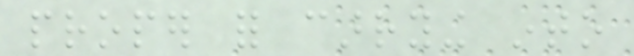proper for carrying into
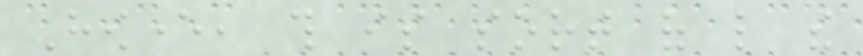However, this is sort of like the
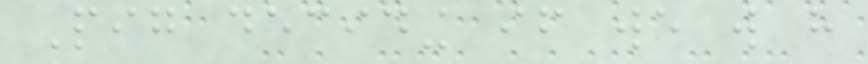Pig deciding if we will have
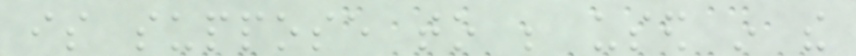is suppose to be used in the
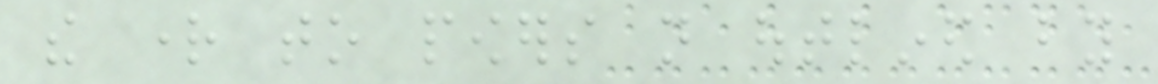the right to powers not outlined by
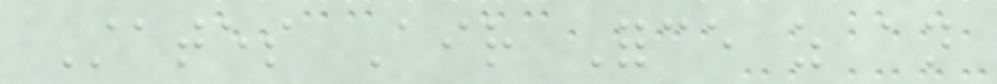States Air Force as an
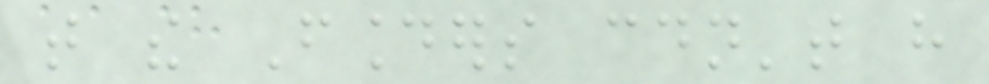that the Founders couldn't have
